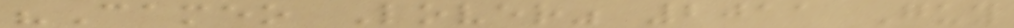"Cameo Lover" 2011 Guy
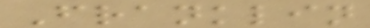Franklin
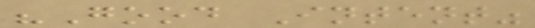"Good Intent"
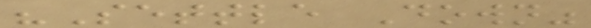"Settle Down"
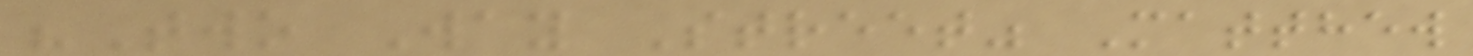"Two Way Street" Matthew
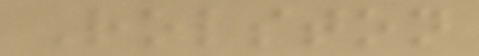Rolston
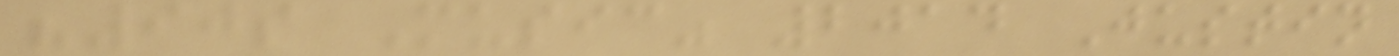"90s Music" 2014 Justin
